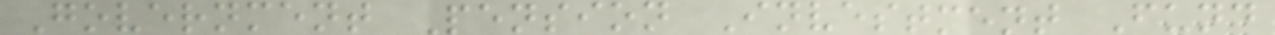Government Pension Investment Fund
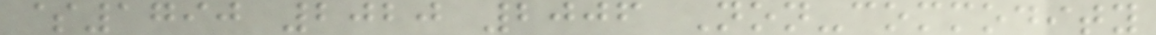$1790 2020 2006 Non-commodity
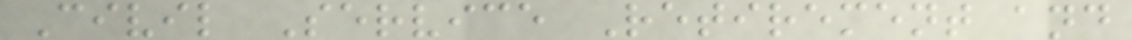Civil Service Retirement and
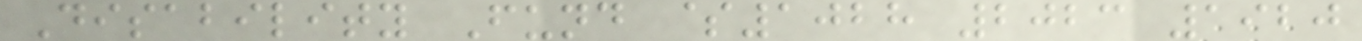Disability Fund $1028 2023 1920
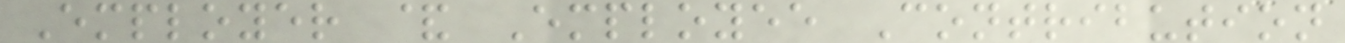Employer & Employee Contribution
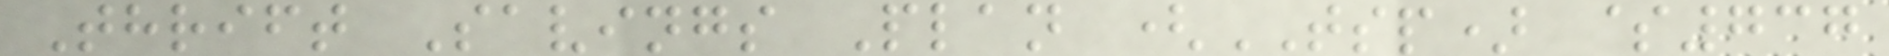Thrift Savings Plan (TSP) $737
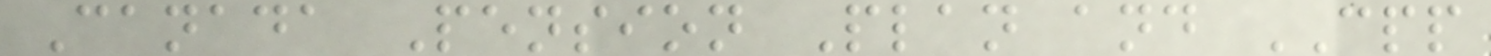Canada Pension Plan and CPP
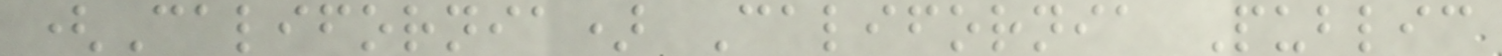(California) California Public
